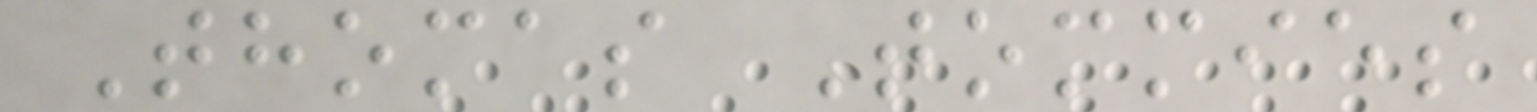Thomas Tommies
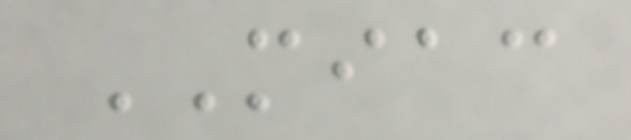MIAC
